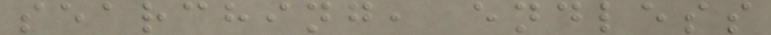searching, endless
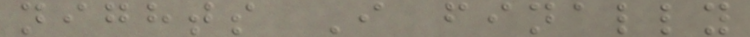nights I finally
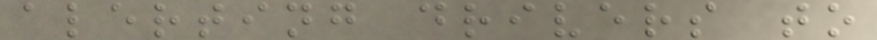alerting drivers to
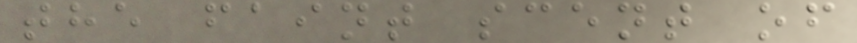the faint scent of
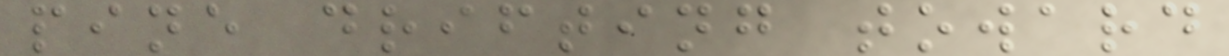pine drifting toward
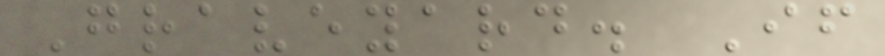Graveyard. If
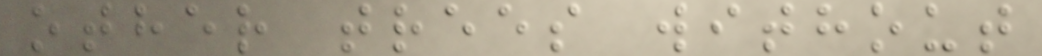other trees without
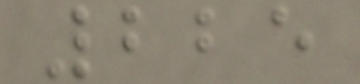225
